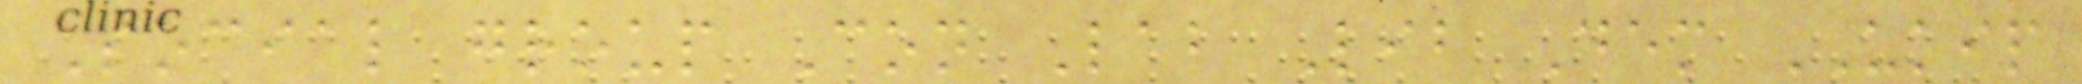Social group Con Lab Lib Dem UKIP
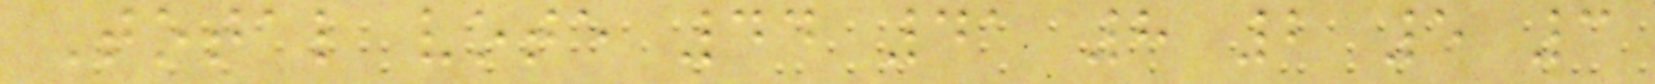Total vote 44 41 8 2 5 3
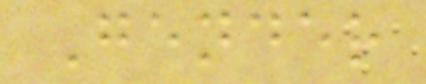Gender
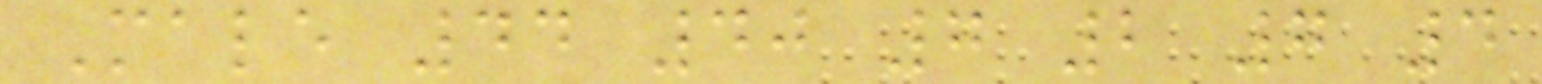Male 44 40 7 2 7 4
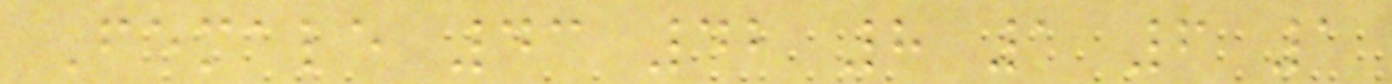Female 43 42 8 1 6 1
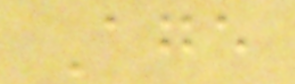Age
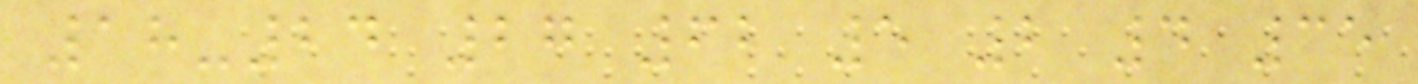18-24 27 62 5 2 4 35
